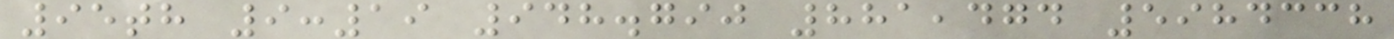95th 9:19 948.790 881,474 5984338
